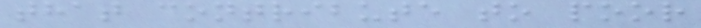that contribute to poor
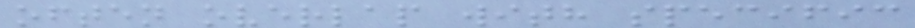often overlap with specific
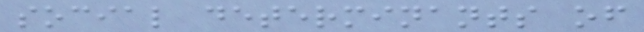social determinants of
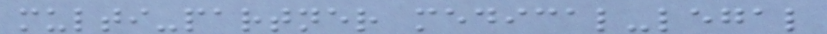multi-partner medical-legal
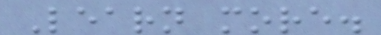Learn more.
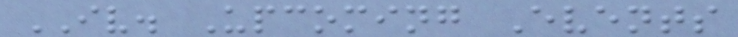IV. Upcoming Events
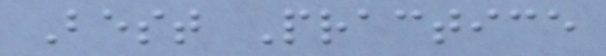Best Practice
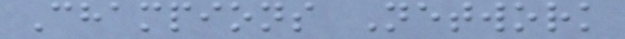Champions Network
